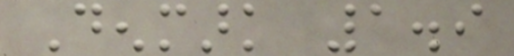Denmark 1.9
